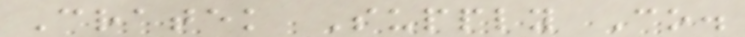Cratek Supply Co.
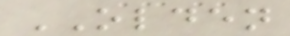OLDEN
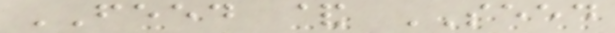FEED & SEED
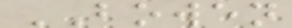BOWEN
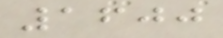1600
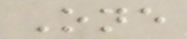One
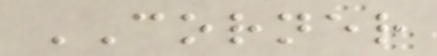CORNER
